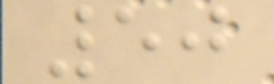50
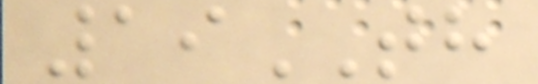19TH
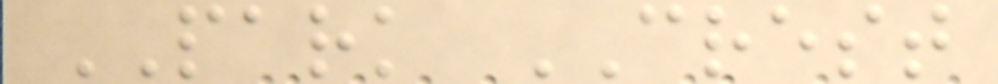PARK CREST
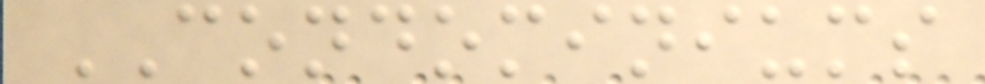CONDOMINIUMS
